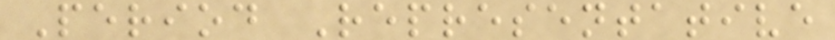Period Representative
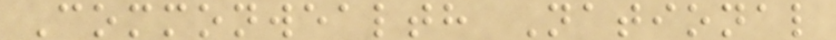Commonwealth National
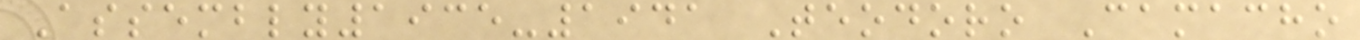Assembly1935-1941 Teodoro Camacho
